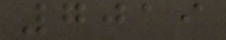7019
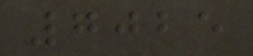7025
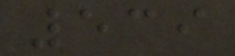539
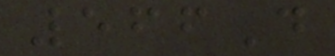566D
